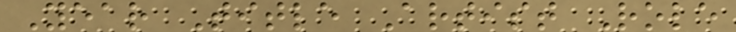Year Title Artist Role
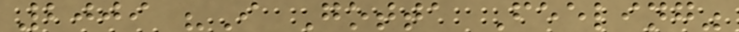2009 "I Gotta Feeling"
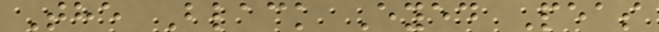The Black Eyed Peas
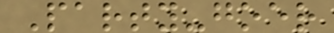Party-goer
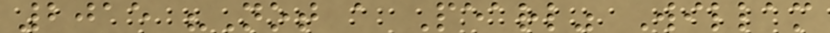2015 "Not a Pearl" Willam
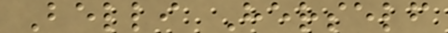Belli Herself
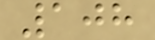108
